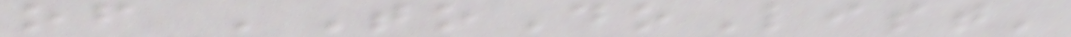of 'ToDoList'
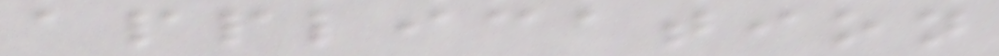application
